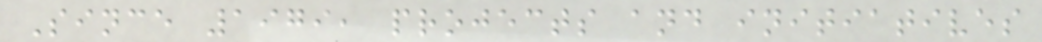Since 1979, projects and initiatives
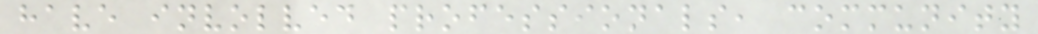have involved professionals, community
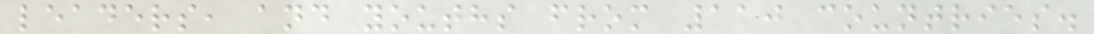leaders, and youths from 110 countries.
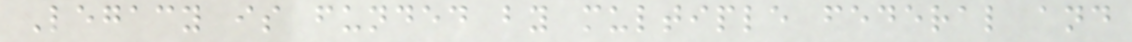Legacy is funded by multiple federal and
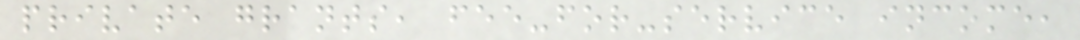private grants, fee-for-service income,
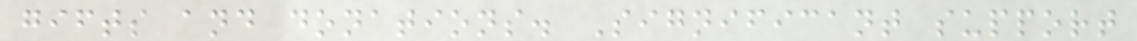gifts and donations. Significant support
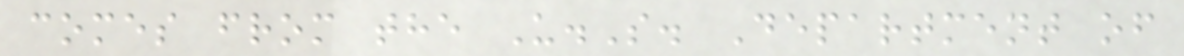comes from the U.S. Department of
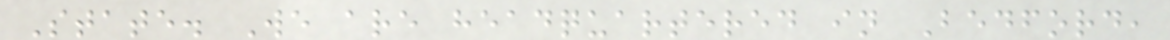State. We are headquartered in Bedford,
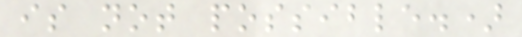is not possible.)
